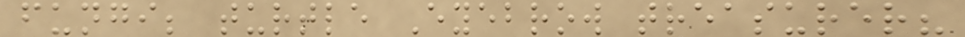fungi; turtle Eyebrow treasurer?
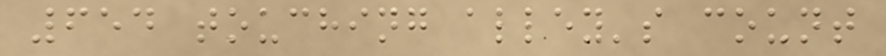654 touching alley's count
